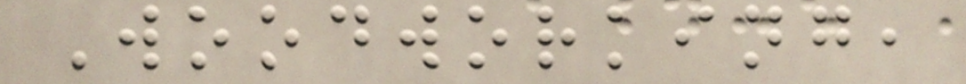Woodworking,
